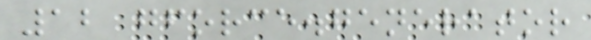12 gforce.generator
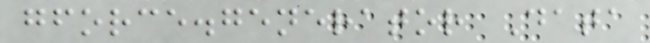gforce.generator Data
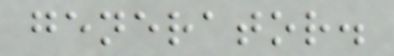generator.
